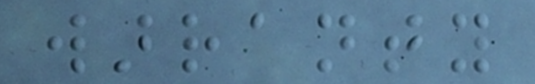warranty
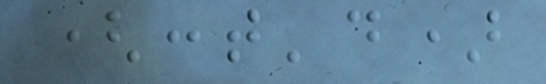(cont'd)
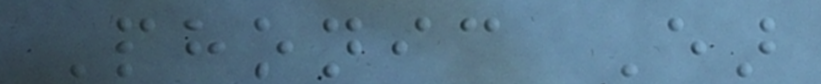Phonic Ear
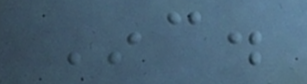Inc.
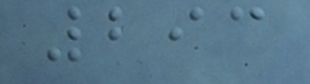293
